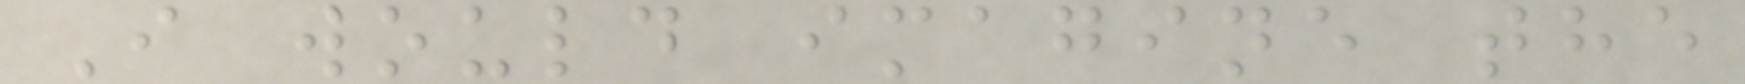I would imagine the
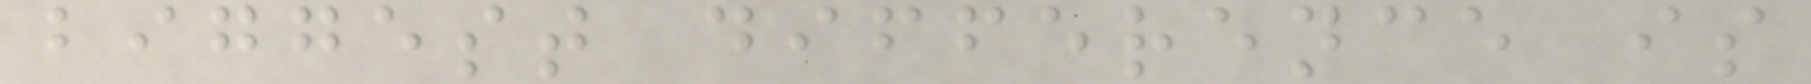biggest difference is
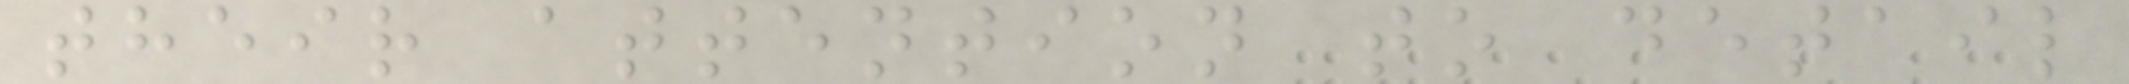their attention to detail
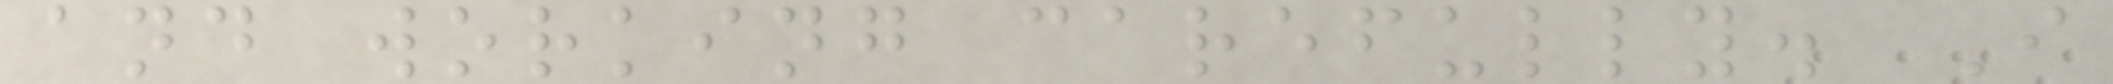and working carefully. I
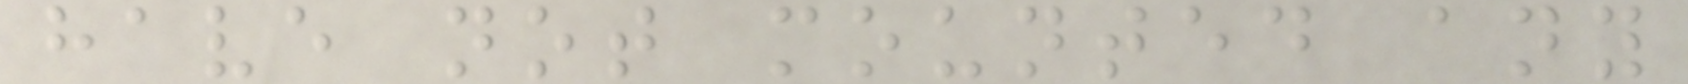have not mounted any
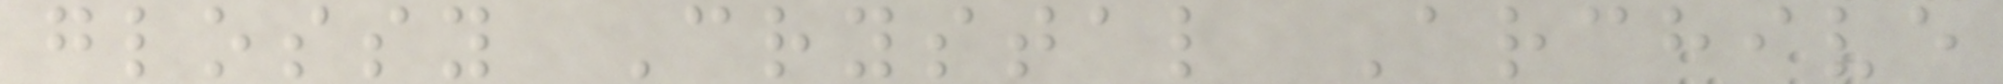glossy Crystal Archive
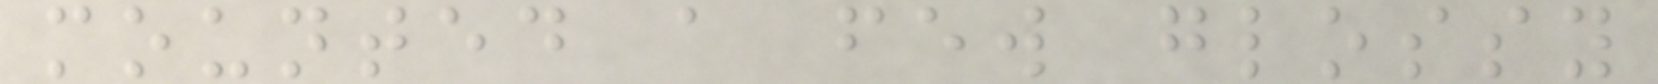mounted a few glossy
